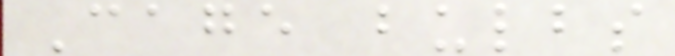Cage bulbs
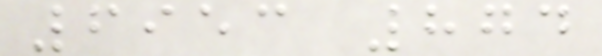6953 874
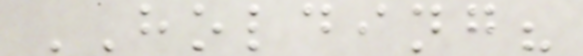HOLDING?
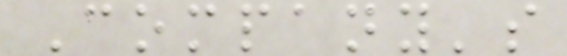Company's
